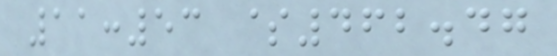11:53 $462.47
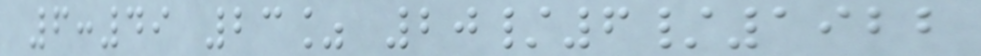6:49 23% 20/6/1922
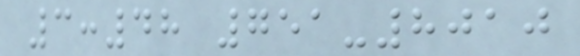3:48 751-8010
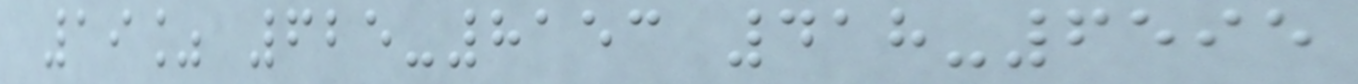19% 625-8153 418-6595
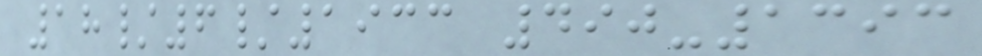18/6/1933 490-1393
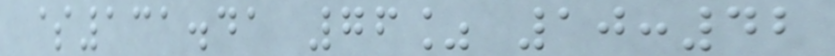$131.41 76% 10:42
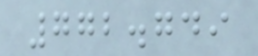772.749
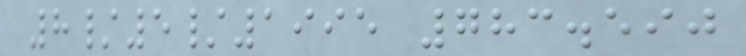8/5/1995 783.590
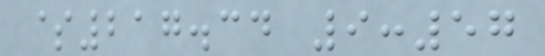$217.34 9:57
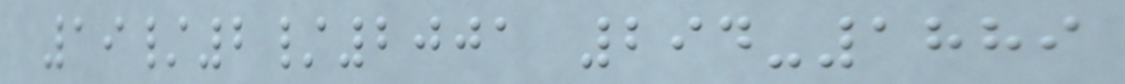19/2/2001 294-1889
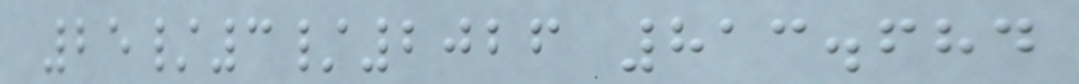25/3/2026 813.684
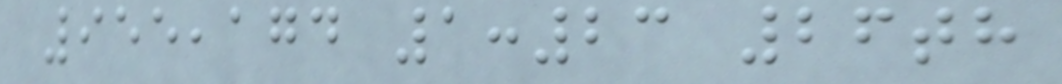955,174 1:23 26th
